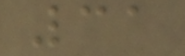31
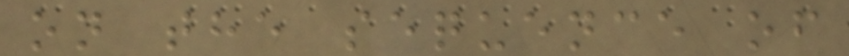on the sequence of
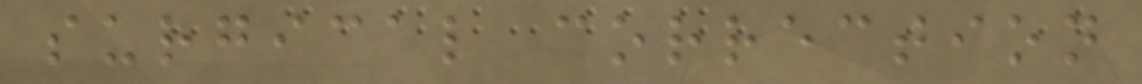surgical correction
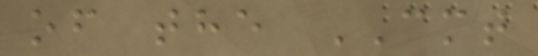of the CMT
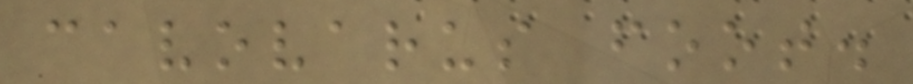cavovarus foot.
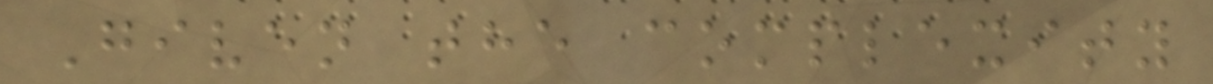Given the complexity
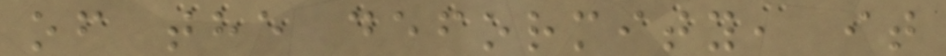of the deformity, it
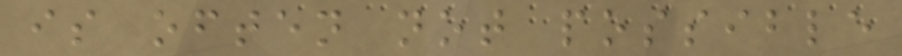is often not possible
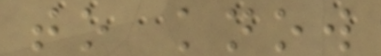to know
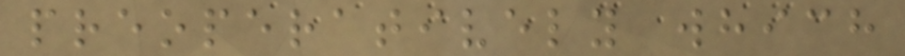preoperatively which
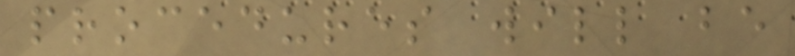procedures will be
